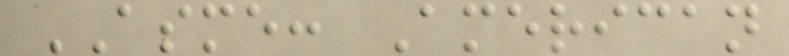ASME: American
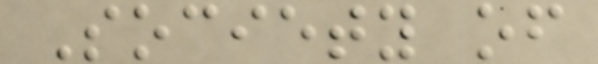Society of
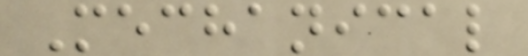Mechanical
